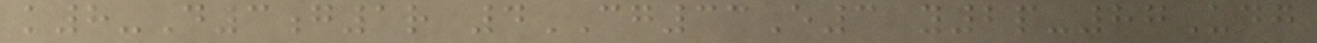k8-D3g1r 4CG33E3 y2p-87Udg
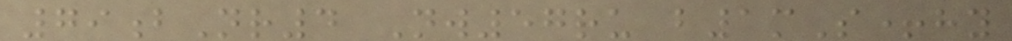79bNr4 Nw57ru b1mS+hy
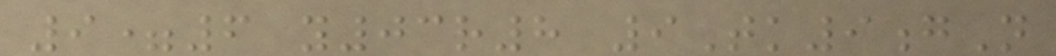9=6 y03r8 9Tk9gN
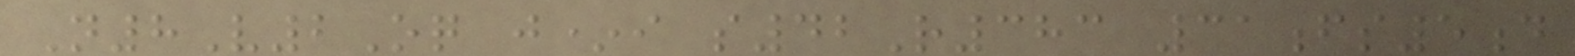N8V2Oq j*i s42R383 31fs5d
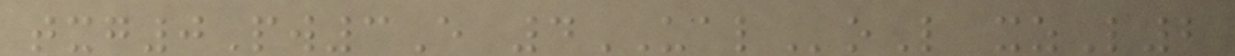txg0Pw3E 4UALoL xzL2
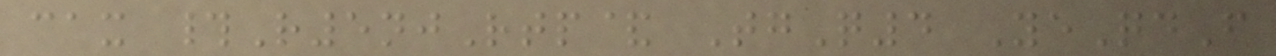cax #R5njRtp& TgQ4 YeQdF
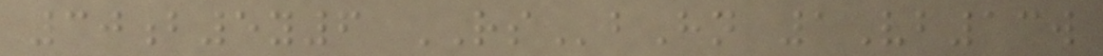30b5y6 RSbHn 1Vb13w
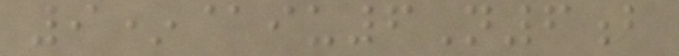9*@iu6N6b
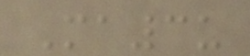Ma3u
